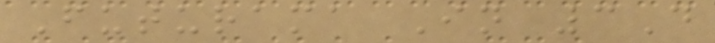Futurama In 3D
